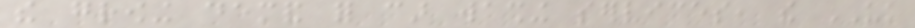the growing demand for car washing services, the UK
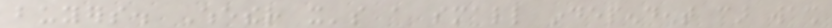buyers. Whether it's a small independent car wash
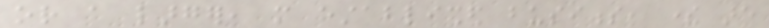or a larger, more established business, there are
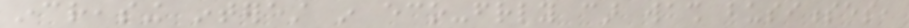increasing interest in eco-friendly car wash businesses,
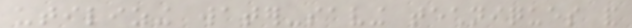utilizing water-saving techniques and
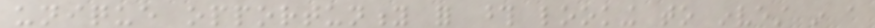unique opportunity for those looking to invest in a
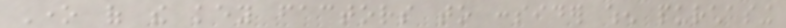One of the key factors to consider when purchasing
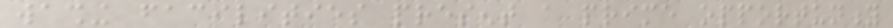washing facilities present a prime opportunity
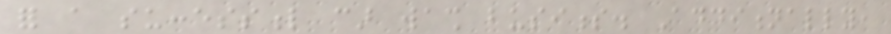for a successful car wash business. Additionally,
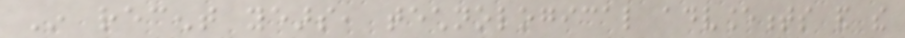In recent years, technological advancements and the
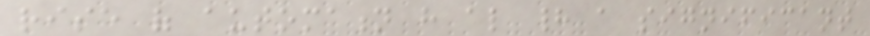rise of automation have also had a significant
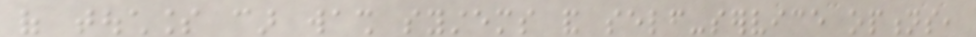of touchless car wash systems and self-service options,
